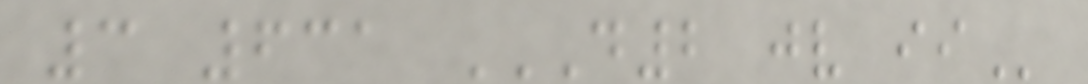3 631 D2 JV II
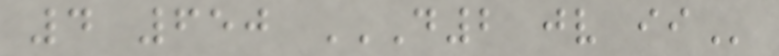4 650 D2 JV II
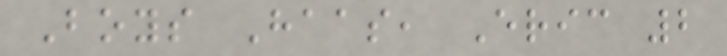Boys Haas, Eric 2
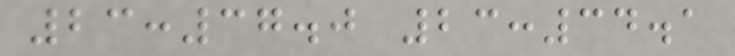23:37.0 23:34.1
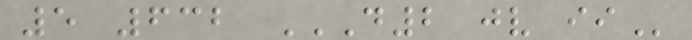5 632 D2 JV II
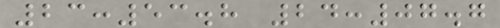23:53.8 24:07.7
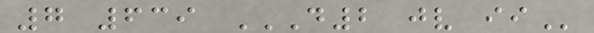7 639 D2 JV II
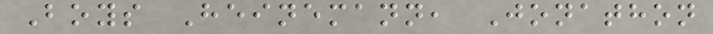Boys Heinemann, Jonathon
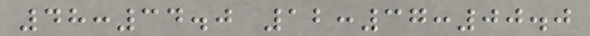48:34.0 12:37:00.0
